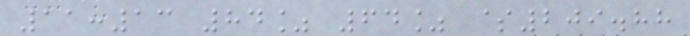11:13 84% 64% $209.88
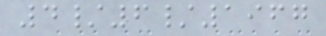4/6/1967
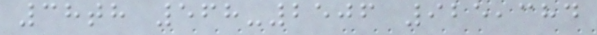38th 568-2506 925,384
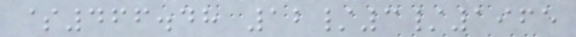$466.48 12/3/1965
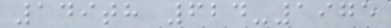149th 624-1975
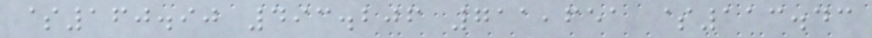$160.90 493.206 711,651 $113.43
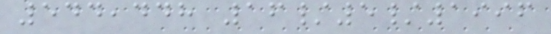544,448 16/5/1996
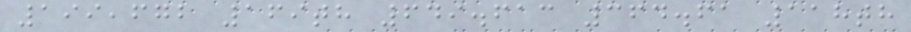199,672 169th 649.613 364.61 118th
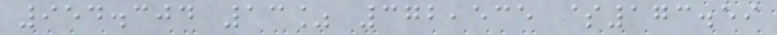954.304 13% 372,535 $173.59
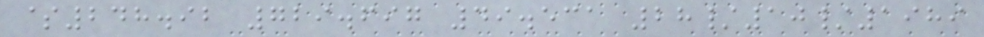$248.92 729.697 49.531 28/10/1989
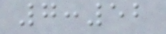7:52
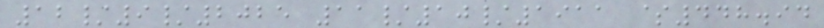12/9/2025 11/10/1911 $448.94
